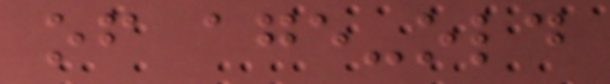of age-old
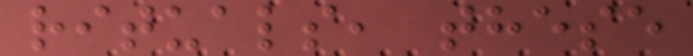rituals, these
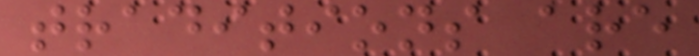traditions are
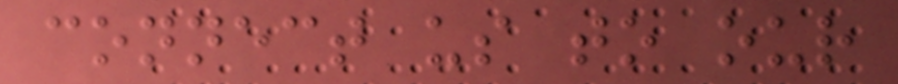connect us to our
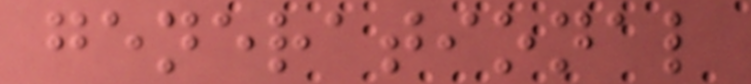generational
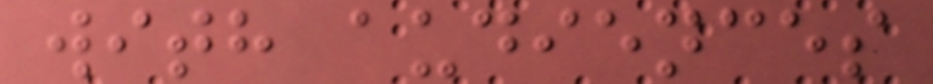with audiences
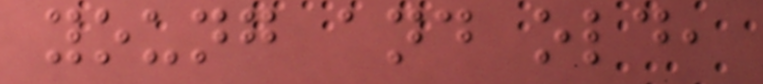young and old,
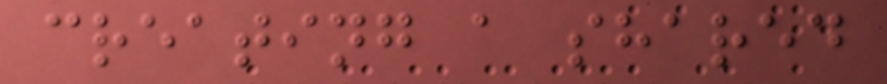creating a shared
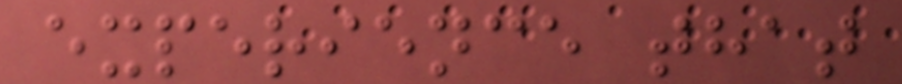experience that
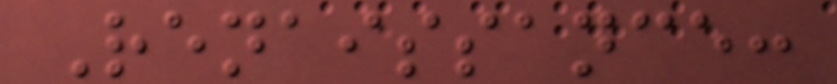Renaissance:
